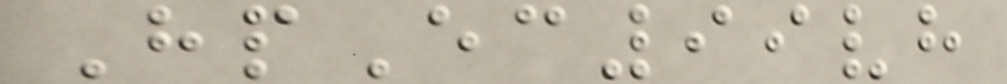HpEc99vh
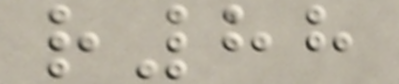r88
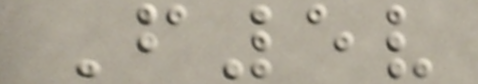F5v
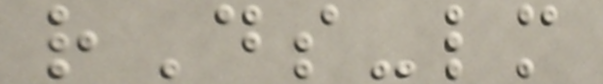rDs-lm
